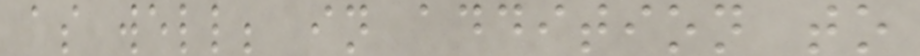as well; in addition to
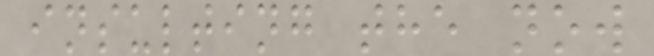insulting the now
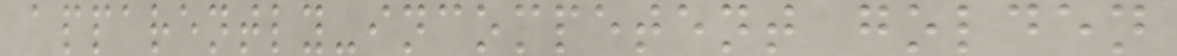apparently-incompetent golden
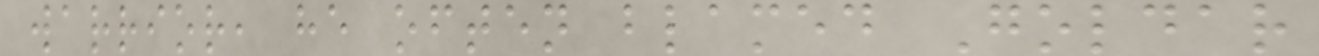warrior, he often blamed Goldar
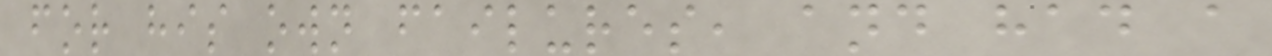for his own failures, and had a
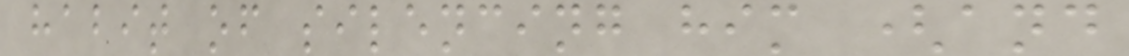habit of silencing him (and
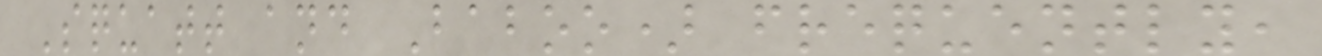Squatt and Baboo) frequently,
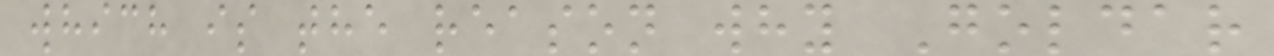which is the reason why Goldar
